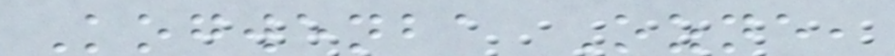Kogwenba Ozne,
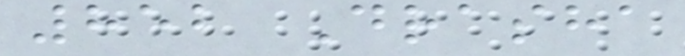852 Drasha
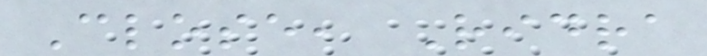Close, Ridra
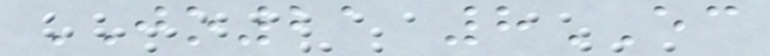JO21 8EC
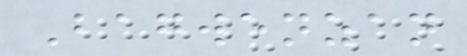Bagwenzan
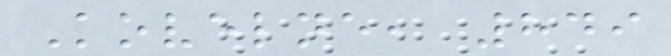Kovelne, 849
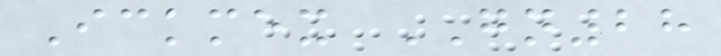Ickmex GN28
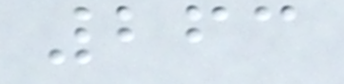263
